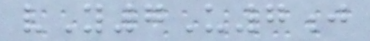vY7U7j
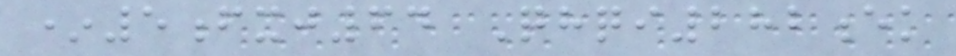*5fxj64 Qhqi282ek
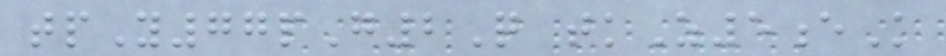tpY77pG2Q tkZ5eK
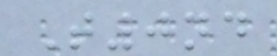T0nd
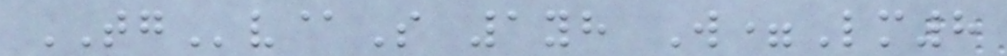TGv@S 1yh W=Lm8
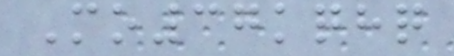Mo37kqhq
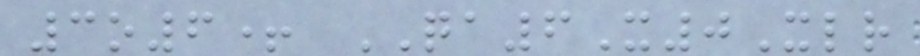3o6+ QA6X0Xlr
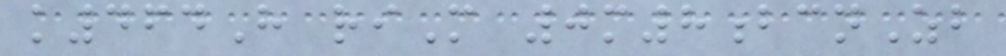k464H riM 0m8bcnZb
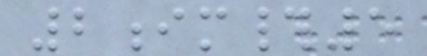2im#5
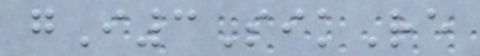gI3SikRe
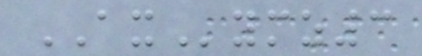AXymz3
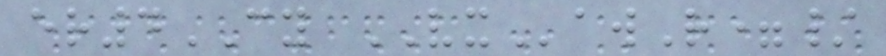er4CY VXawR=/
